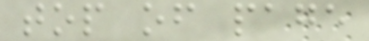top of page
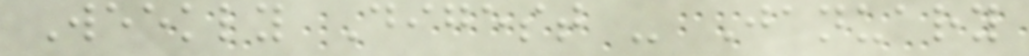Weekly Digest - January
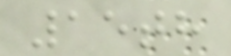15th
